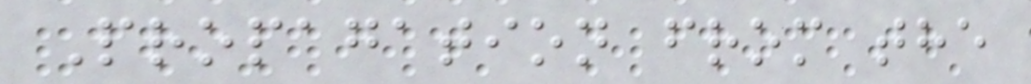Propagation from the
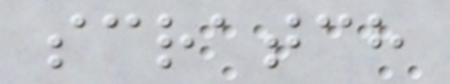scratch
